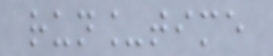run_time
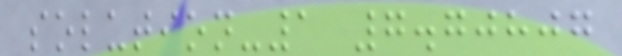solution-1 7.70807
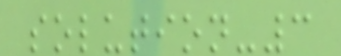solution-3
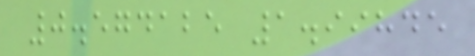0.574125 1.99845
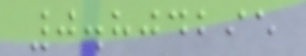0.804295
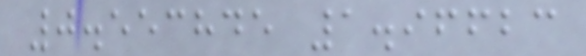0.553845 1.96623
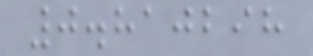0.810298
